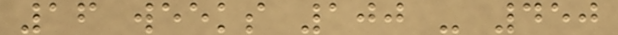16 weeks 100 - 450
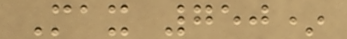Max 750*
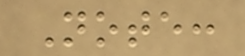Note:
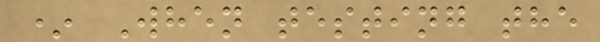* When testing the
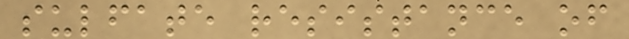sulfate resistance of
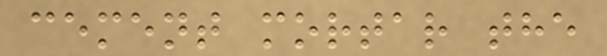cement mortar the
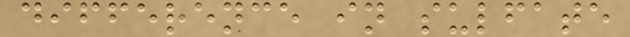difference in sulfate
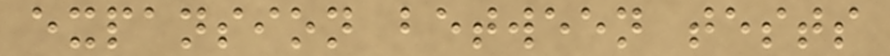expansion between tests
